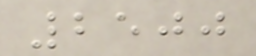2500
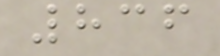836
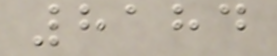8184
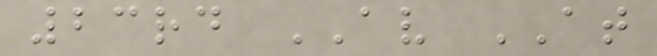23rd AV AT
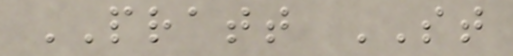PRATT ST
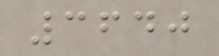3640
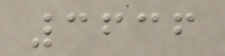3636
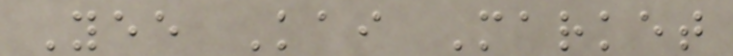Yee Kai Market
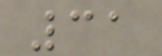31
